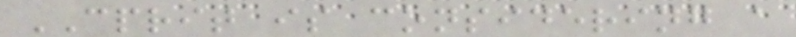CPRIT is considering a
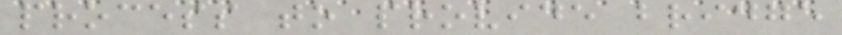process to provide bridge
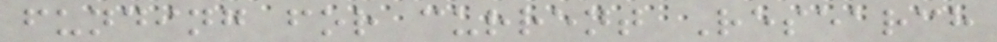funding for current Research
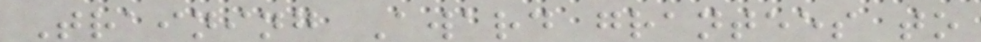Training Award grantees to
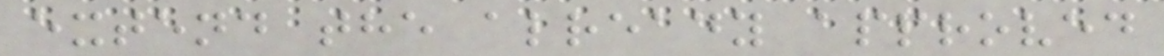extend the already approved
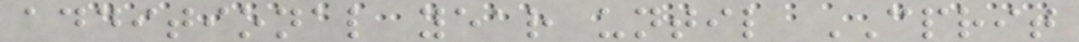additional year until CPRIT
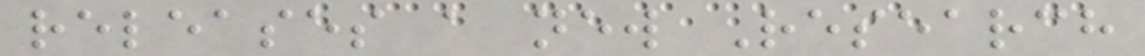releases a new Research
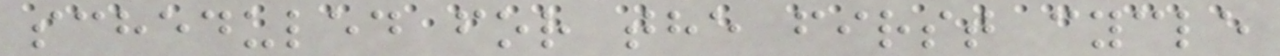scheduled for the first cycle
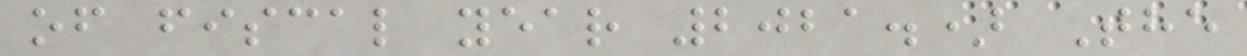of fiscal year 2021.) The
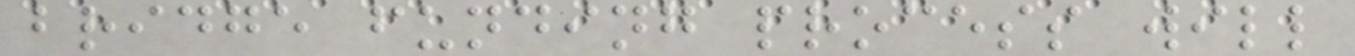bridge funding process will
